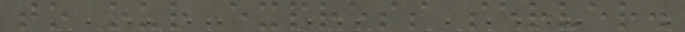to our express server.
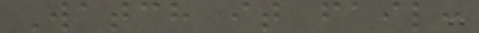Watch it fail:
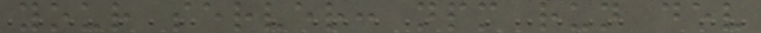your server: npm run dev
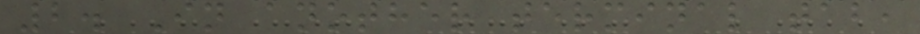2. In another terminal tab,
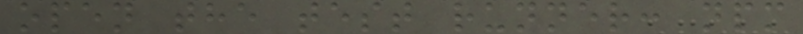open the test runner: npm
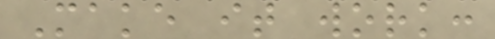Make it work:
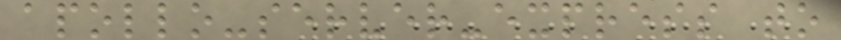apollo-server-express to
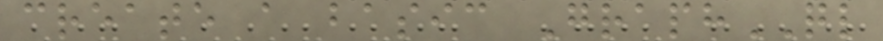create a basic GraphQL
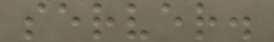server.
